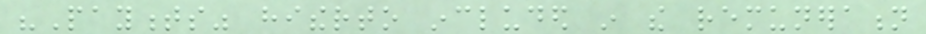"Payments" hitherto included in the remuneration
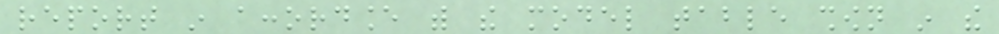report in accordance with the model table shown in the
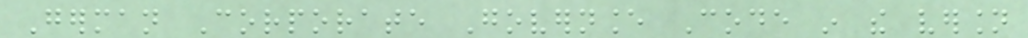German Corporate Governance Code in the version
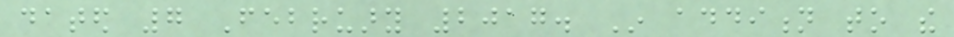dated 7 February 2017. In addition to the
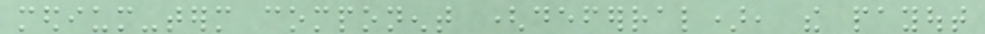medium-term component (deferral), the payout
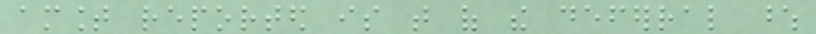amount reported is that of the deferral whose
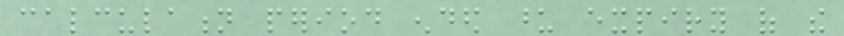calculation period ended upon expiry of the
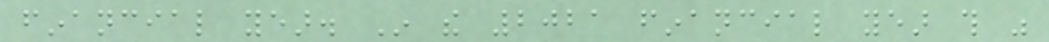financial year. In the 2021 financial year this was
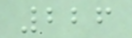226
